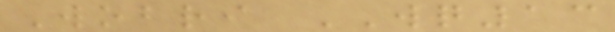Wobri WQ13
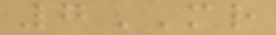7MR
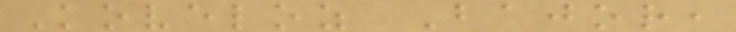Koveloz Bajor,
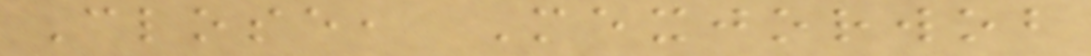Close, Mexjorwob
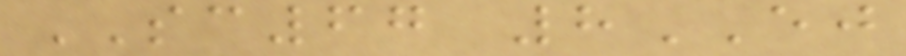SC67 8EJ
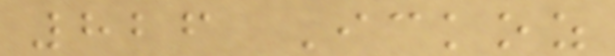826 Ickoz
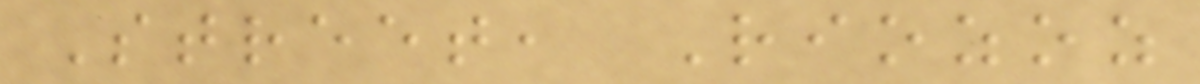Street, Riozoz
